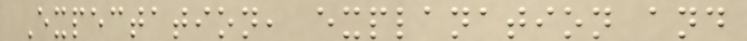Expectation, explanation and
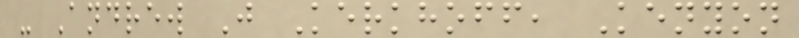- Andrew J Kerkhoff, Kenyon
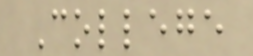College
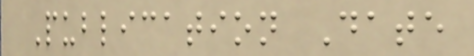Publication Date
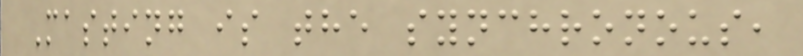Masting is the synchronous,
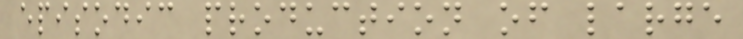episodic production of large
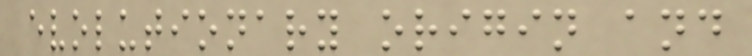evolutionary origin and
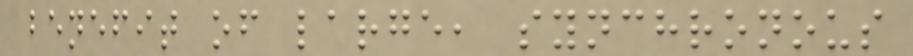benefit of large, synchronous
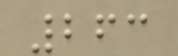263
